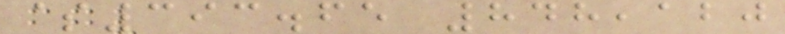$393.65 848,120
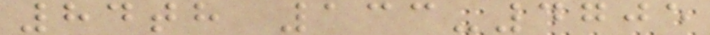84th 133-4705
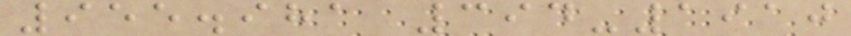955.981 394-1910
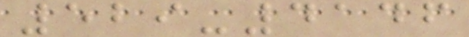529-4146
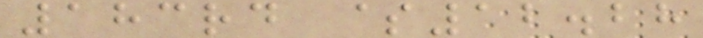183rd $12.28
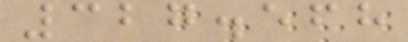327.568
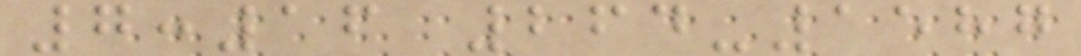7:16 264-1587
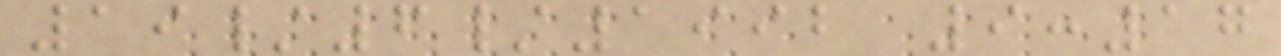19/6/1992 9:17
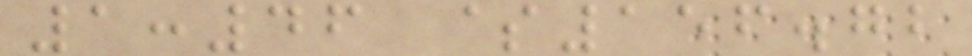1:46 $156.72
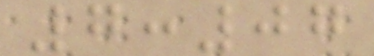7:07
